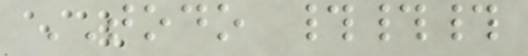TODO ###
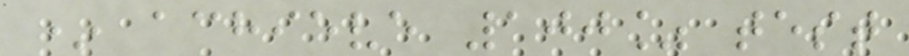* achieve 100% test
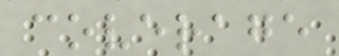coverage
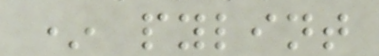* pylint
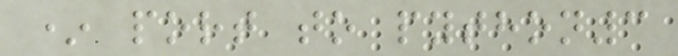* port to python3
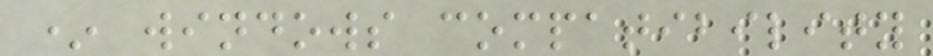* windows compatibility
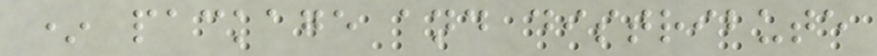* package and distribute
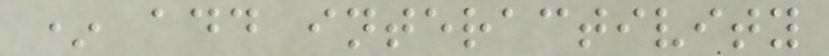* add interactivity
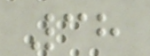38
